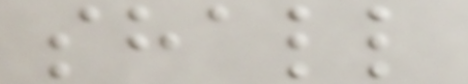shall
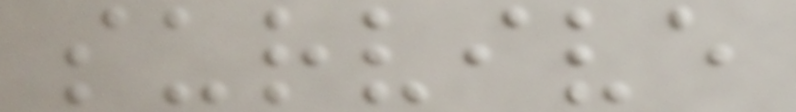survive
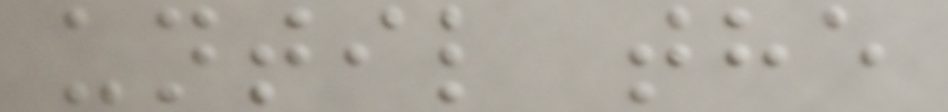until the
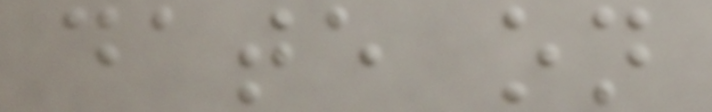date on
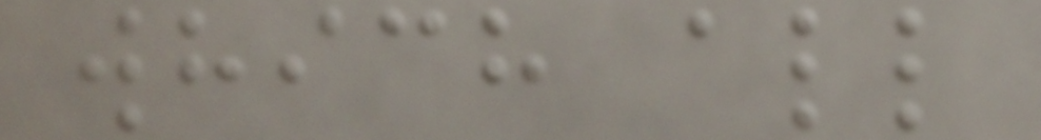which all
